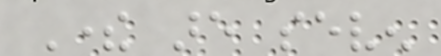There are seven
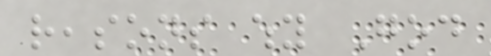reasons why God
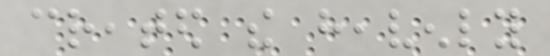created the heavenly
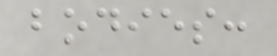bodies:
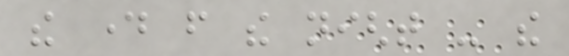the day from the night - the
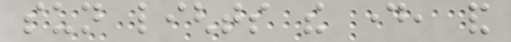sun lights the day, and
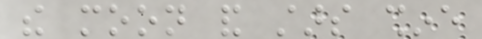the moon and stars shine
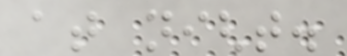at night.
